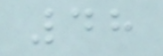48
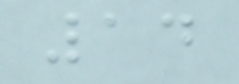14
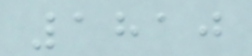1810
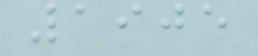1905
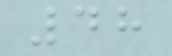48
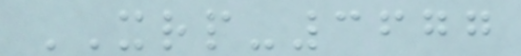XRP-3677
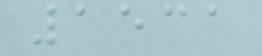1531
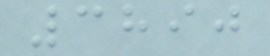3890
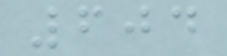604
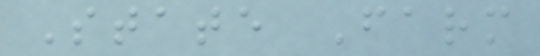State Farm
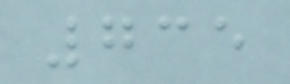735
